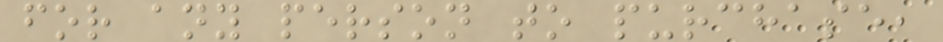for any person to purchase,
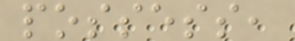possess,
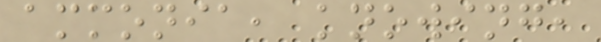ammonia, knowing,
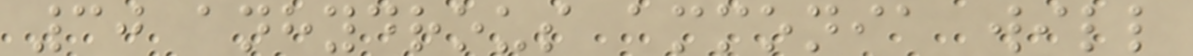30 anhydrous ammonia will
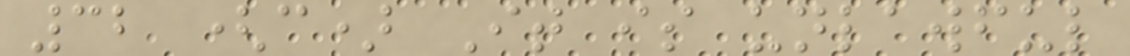32 (c) It is unlawful
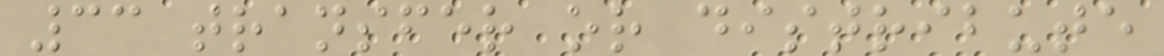33 transfer or distribute
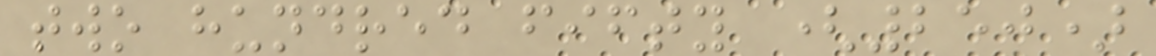two hundred fifty (250)
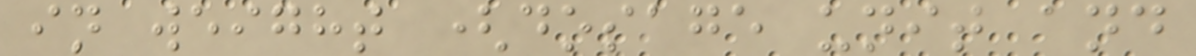in weight (dosage unit and
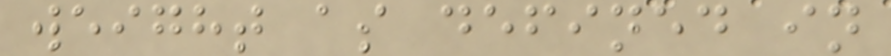weight as defined in
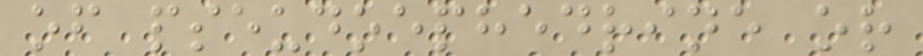of pseudoephedrine or
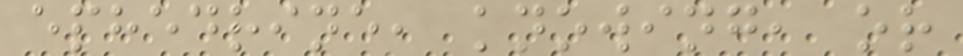ephedrine, knowing, or
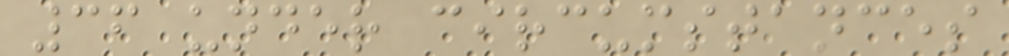36 under circumstances
